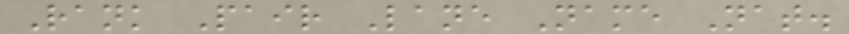Rank Pair Lane Name Nat.
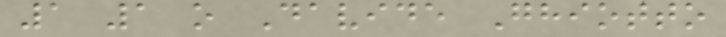1 1 o Davide Ghiotto
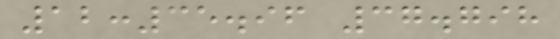12:35.96 37.798
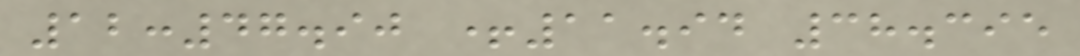12:47.90 +11.94 38.395
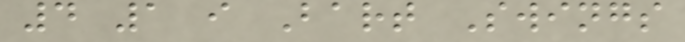4 1 i Bart Swings
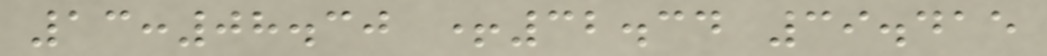13:08.30 +32.34 39.415
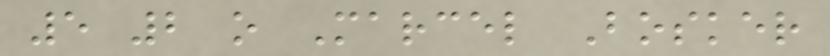5 2 o Marcel Bosker
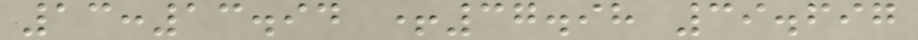13:13.94 +37.98 39.697
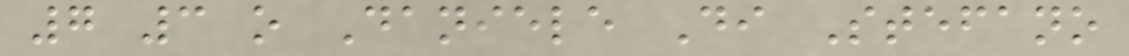7 3 o Daniele Di Stefano
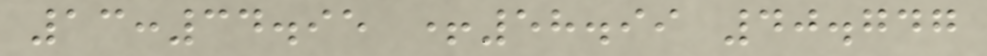13:34.95 +58.99 40.747
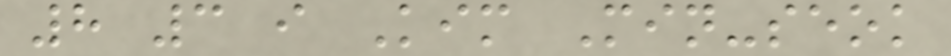8 3 i Kim Min-seok
